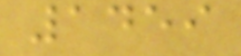1459
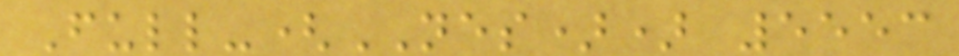Full-(NES)) 5553
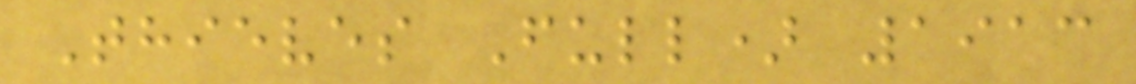Thieves Full) 1913
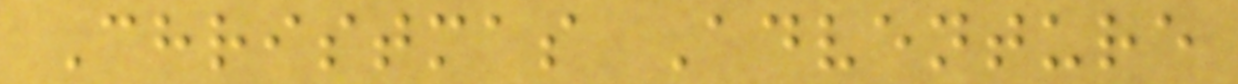Christmas Adventure
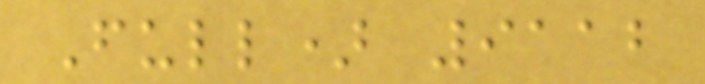Full) 9112
